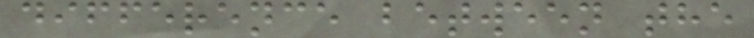difference between the
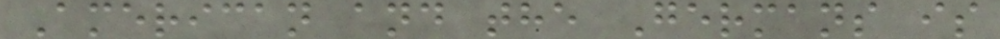American and the Germans is
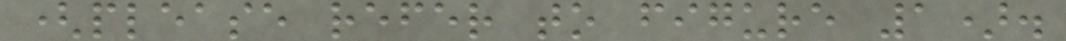(please refer to figure 1).
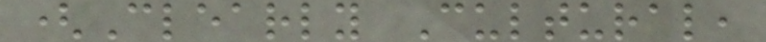(Clearly Cultural,
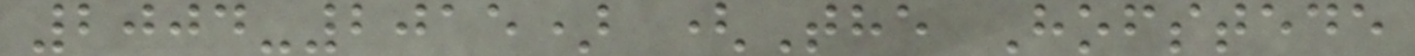2004-2015) (The Hofstede
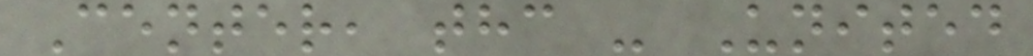Center, thc - United
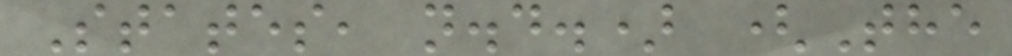States, n.d.) (The
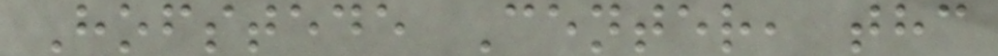Hofstede Center, thc
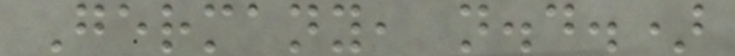Germany, n.d.)
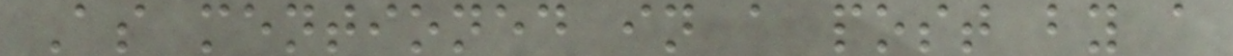As mentioned in a post by a
